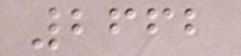2662
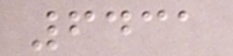6431
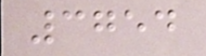3754
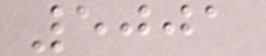5001
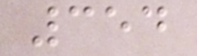354
